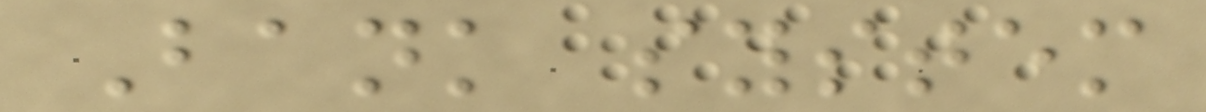Bank system
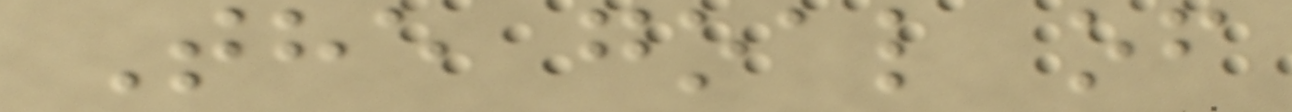The goal of
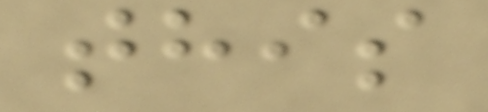this
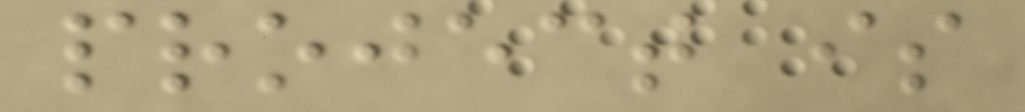project is
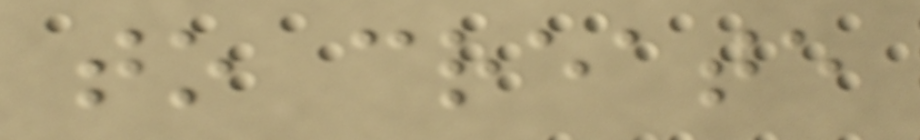to create
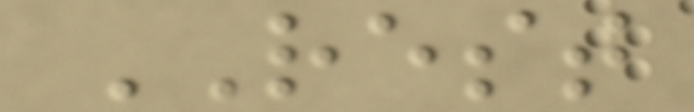REST
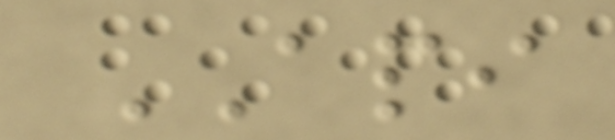API
